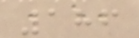186
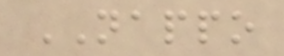NAPPO
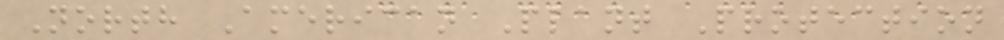North American Plant Protection
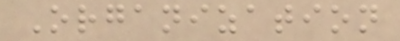Organization
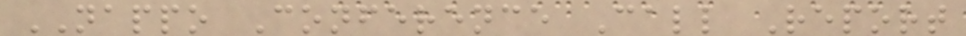NAPPO Conference Call Report
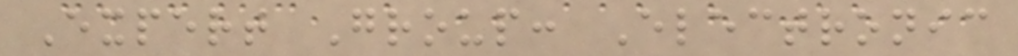Expert Group: Electronic
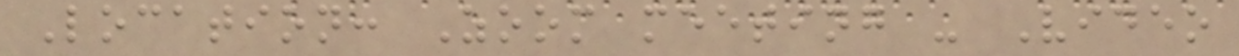Location: Zoom meeting - Video
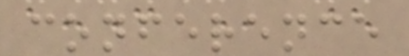conference
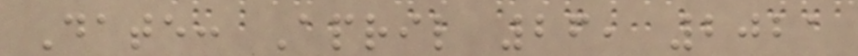Date: April 26, 2021
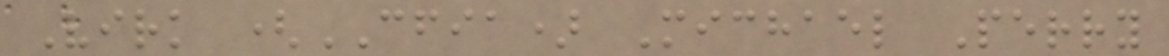Virk (CFIA) Michael Perry
